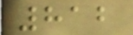812
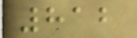812
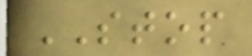STOP
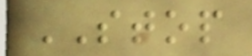STOP
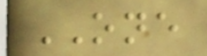ONE
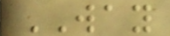WAY
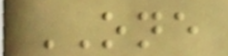ONE
